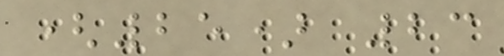(25) 23
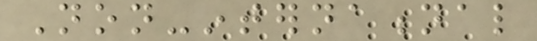Non-international
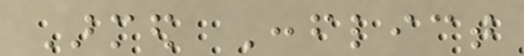Armed Conflict
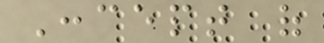Concept of
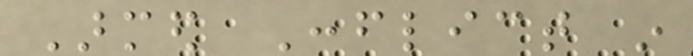Armed Conflict in
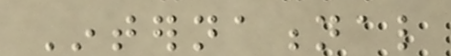International
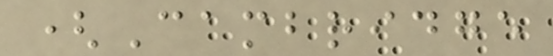(Cambridge
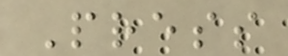Press
